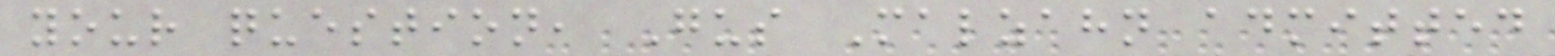your question, Gus Malzahn admitted
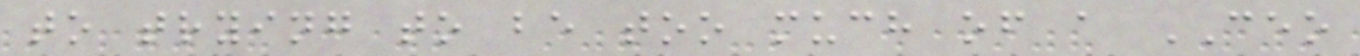to trying to be too much of a CEO
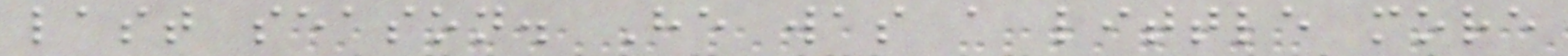last season. He was a little more
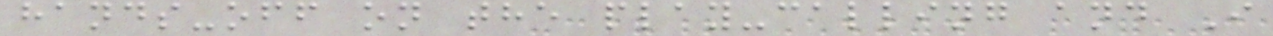hands-off on the play-calling and I
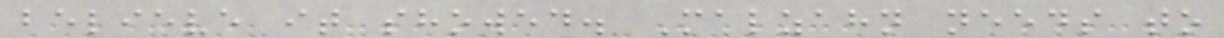believe it showed. Malzahn needs to
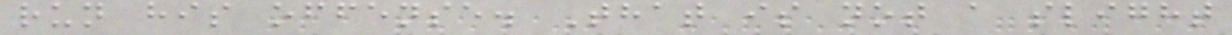run his offense. That is not a slight
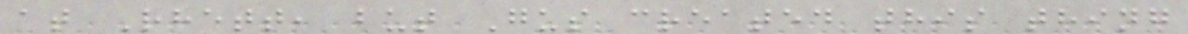at Rhett, but Gus created this thing
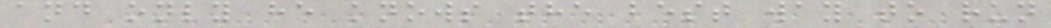and only he knows the best way to run
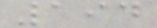194
